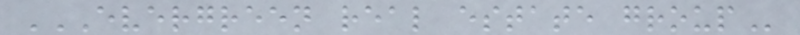EVERGREEN REAL ESTATE GROUP
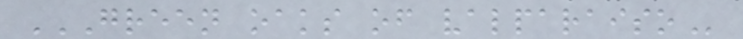GREEN OAKS OF VALPARAISO
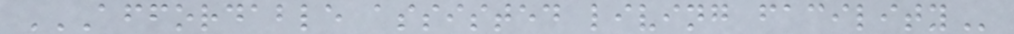AFFORDABLE ASSISTED LIVING FACILITY
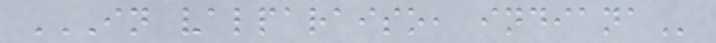IN VALPARAISO, INDIANA
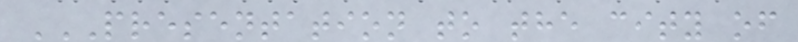PRESENTATION TO THE CITY OF
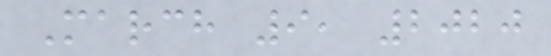March 9, 2020
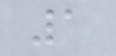1
